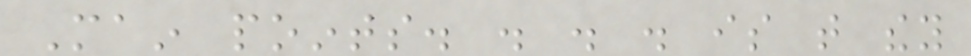Main points. . . . is that they
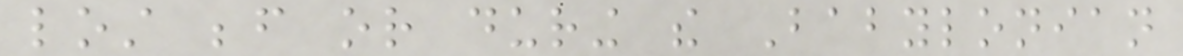lost before or during the Babylonian
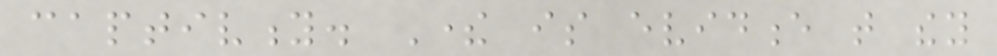captivity. There is evidence that they
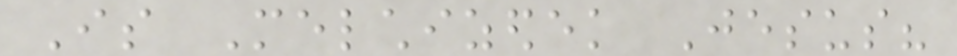Is Melchizedek Jesus?
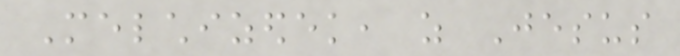Melchizedek, as Jesus
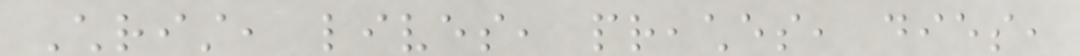Christ, lives, preaches, dies,
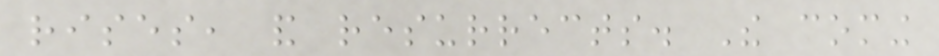rises, and resurrects. The coming
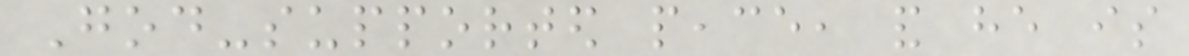God-supported peace, and he is
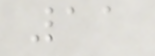11
